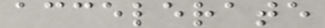accelerate
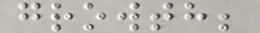growth;
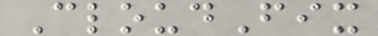CloudFix
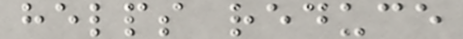helps reduce
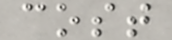cost
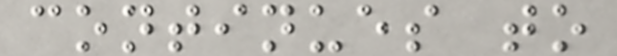continues to
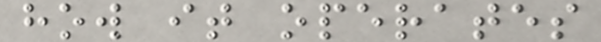how it operates
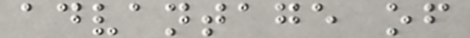advantage of
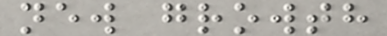new growth
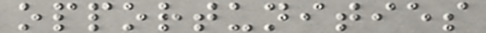opportunities
